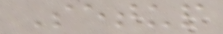Setup
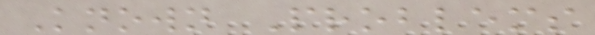Known Problems
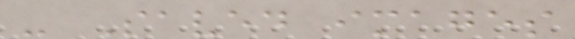- Saved images
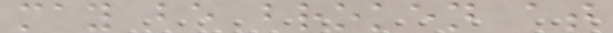may be broken at
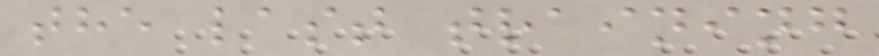the last training
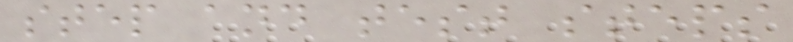step and test steps
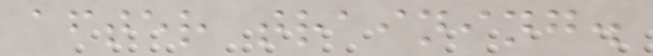after training.
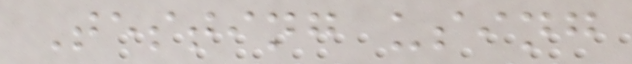Testing using
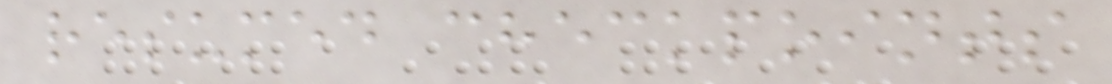resumed checkpoints
